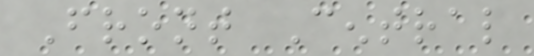Front Central
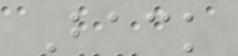Back
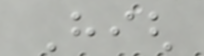High
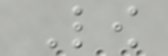Low
